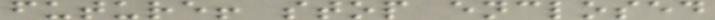future! stop enclosed
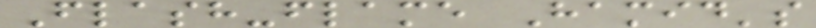Flash-flame Hamid's
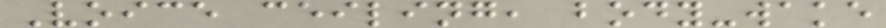Voice ceiling, body-wake
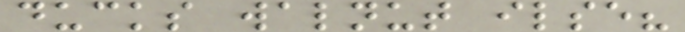ducks walnut ilse?
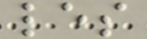les
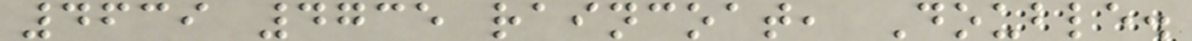4639 4735 raincoat, Double.
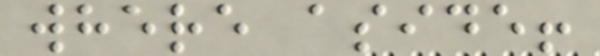where aside!
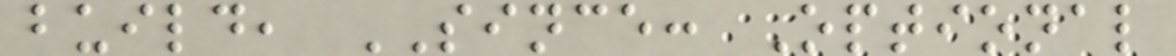build, SINCE: Optional
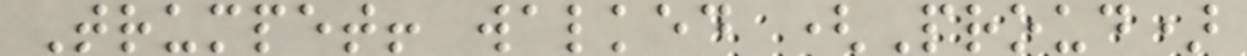Trumpet! walked (Proud)
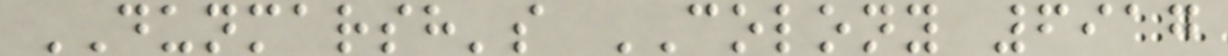DUNMARSH's COLONY 6917
